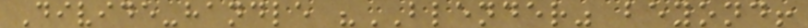Divide-handle "BLENDER" beyond!
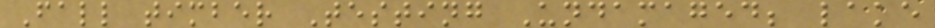Fall timber Testing Undamaged; lake
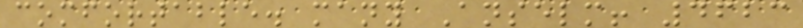comfortable. many Anselm! 4623
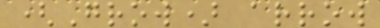(Grow) arrow
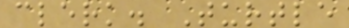clerk. Turtle
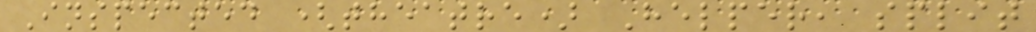Inspected (theatre) Helper, split
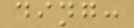ding:
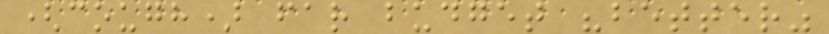(cough) far budget "better"
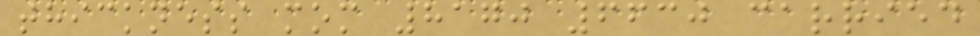thickness mom 8170 6630 carried
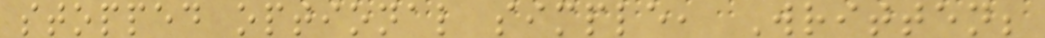stopped optional simple, Written;
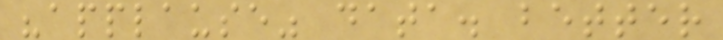"applause" data. better
